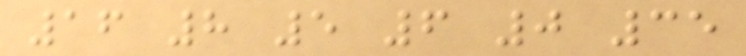16 8 5 6 0 35
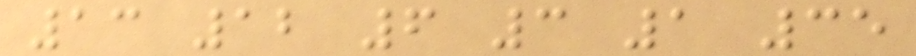13 12 6 3 1 35
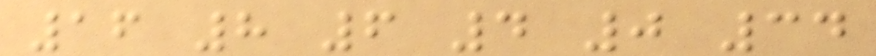16 8 6 4 0 34
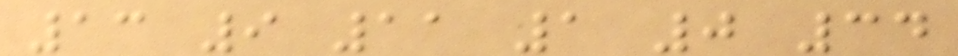13 9 11 1 0 34
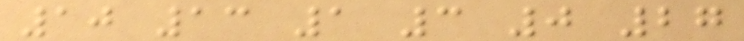10 13 1 3 0 27
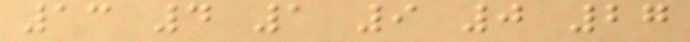13 4 1 9 0 27
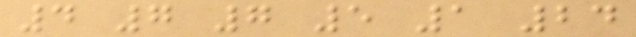4 7 7 5 1 24
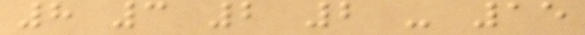8 3 2 2 - 15
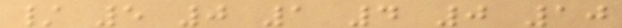/ 5 0 1 4 0 10
